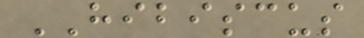HIBISCUS
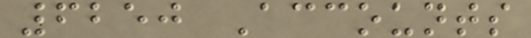6250 Accounts
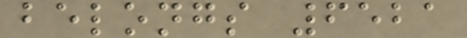belongs 6521
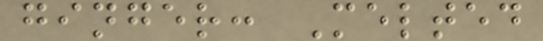ginger: Melted
